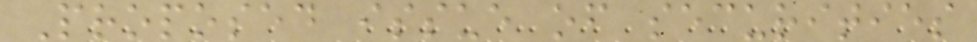Proposed issue of securities
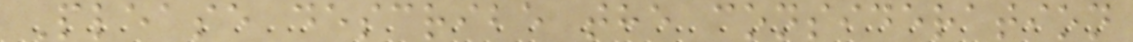Please describe the consideration
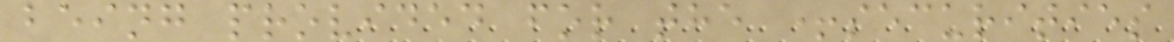being provided for the +securities
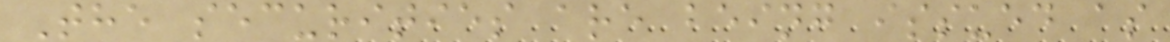The securities are being issued as
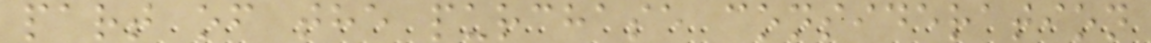part of the purchase consideration
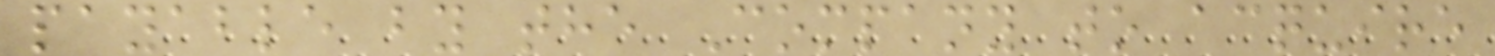payable by the Company to acquire
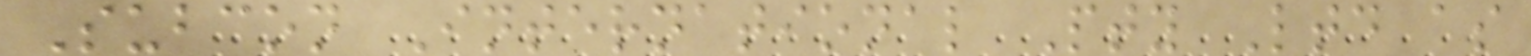Subcon International Pty Ltd as
